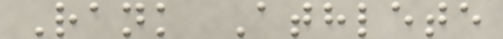Rank Athlete
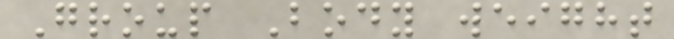Group Body weight
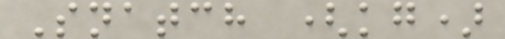Snatch (kg)
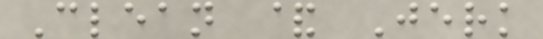Clean & Jerk
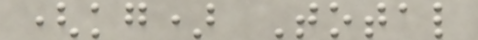(kg) Total
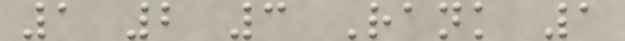1 2 3 Rank 1
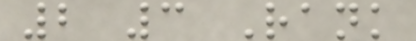2 3 Rank
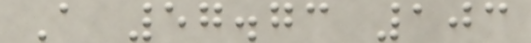A 57.73 103
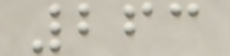263
